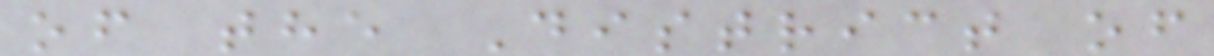of the District of
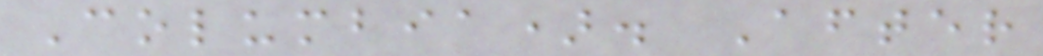Columbia). After
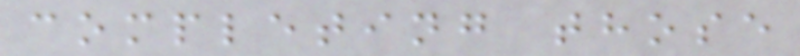completing those
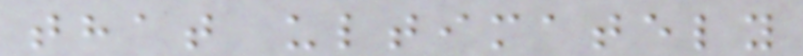that ultimately
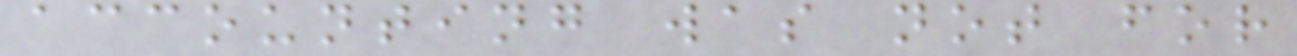accounting was not for
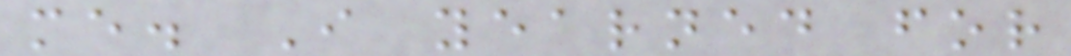me. I yearned for
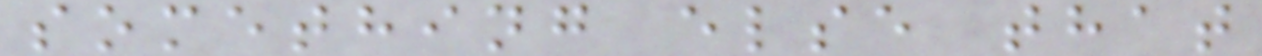something else that
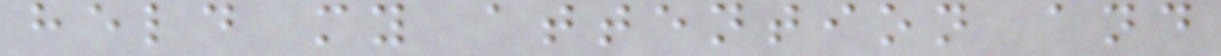held my attention and
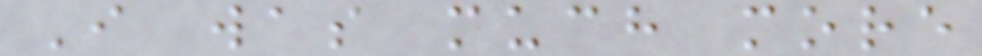I was much more
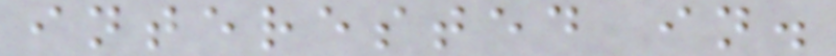interested in.
